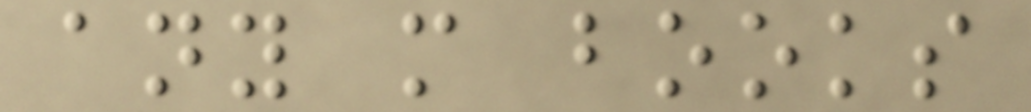any more books
